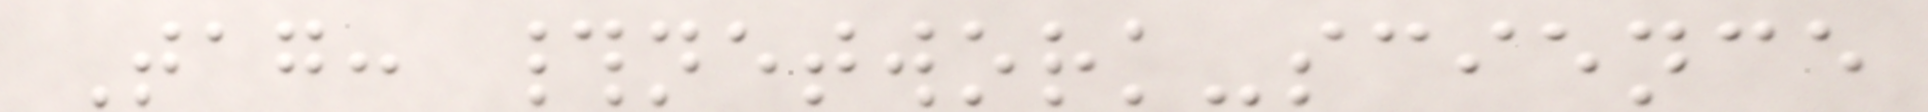Tag: #network-science
